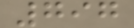797
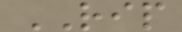RIP
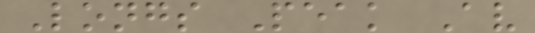Longs Peak Av
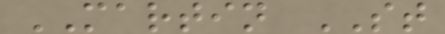MARTIN ST
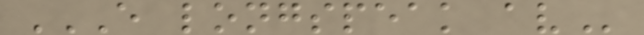E LONGSPEAK AV
